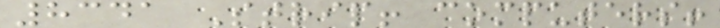8341 Strip! computers!
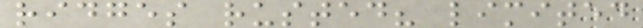ridges rusted? limited
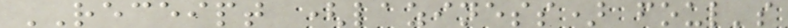RECEIPT (laziness) foul's
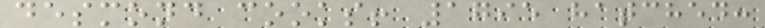desmond cooks! 1795 hatched:
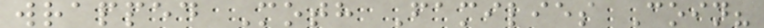wrapped Moth Families Coin?
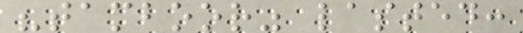"tamboor" lasted:
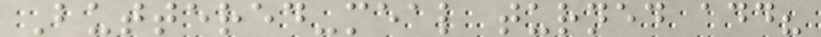Buttered-meal turned add?
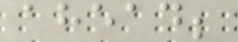ahead;
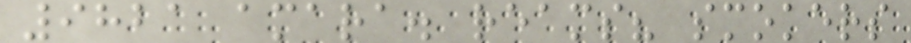9821 amara. reams? smokers
